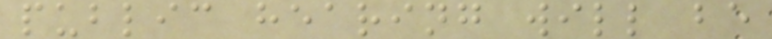public hearing will be
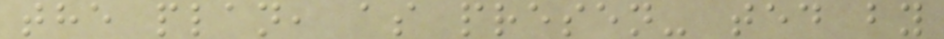the plan, as presen- ted by
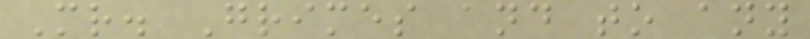Mr. Grimes and to any
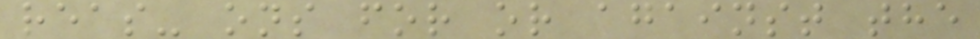reas- ons for or against the
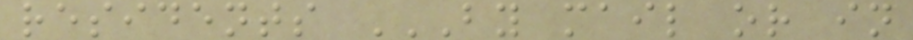residents BY MAIL OR IN
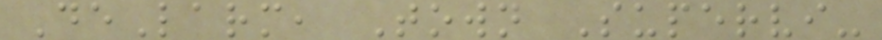DeLarm, Town Supervi-
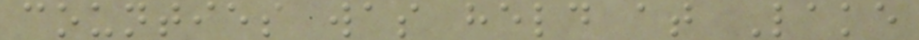counties was held at Lake
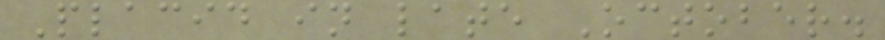Placid in late October.
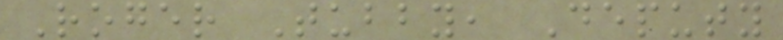Roger Tubby, Deputy
